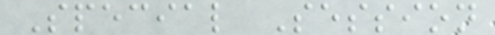Special Session
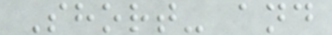Short- and
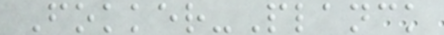Fokker-Planck
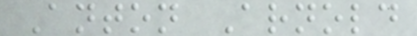Anton Arnold
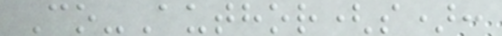Co-Author(s):
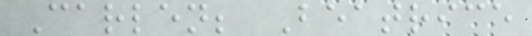Carlen; Beatrice
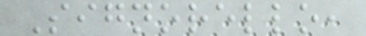Signorello,
